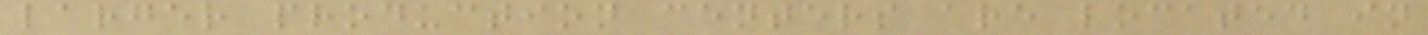larger production centers are located in
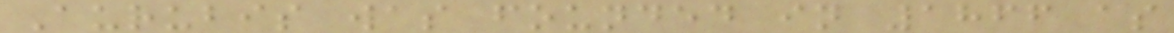Aurubis was founded in 1866 as
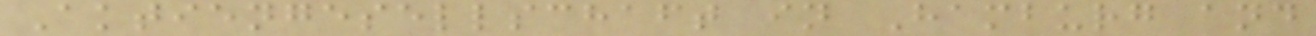Aktiengesellschaft in Hamburg and
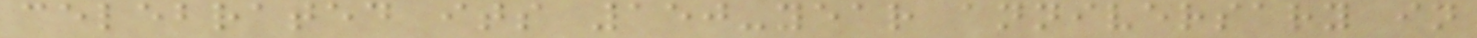celebrated its 150-year anniversary in
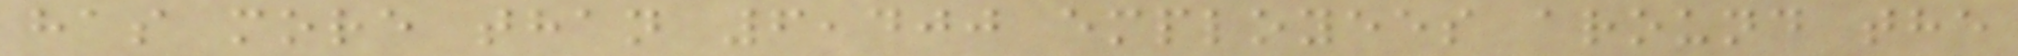has more than 6,400 employees around the
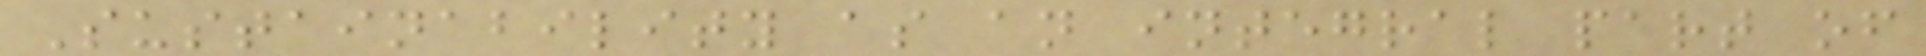Sustainability as an integral part of
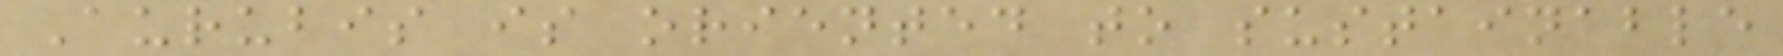Aurubis is oriented to sustainable
